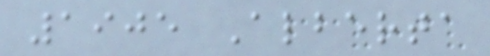1905 Alberta
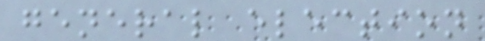general election
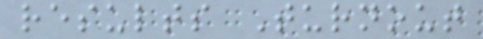results Turnout
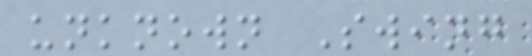unknown Swing
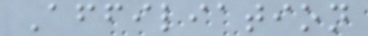Affiliation
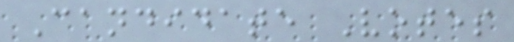Candidate Votes
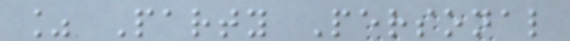% Party Personal
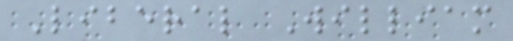Liberal William
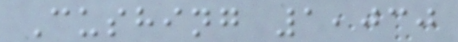Cushing 1,030
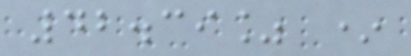42.39% *
